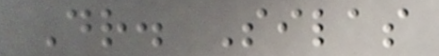Dr. Silas
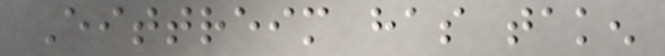Eittreim has taken
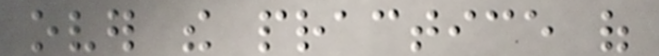over the practice of
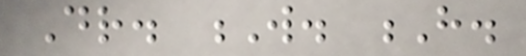Dr. W. H.
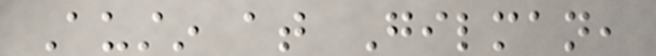Austin at Gilman,
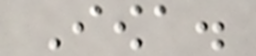Iowa.
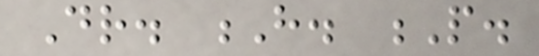Dr. H. P.
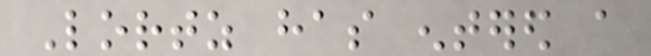Lortz has entered a
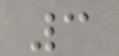3
